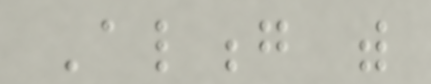Along with
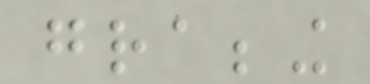grabbing
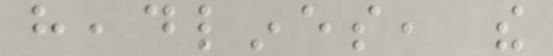headlines, the
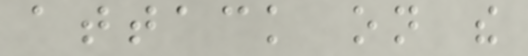attack on the
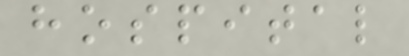hospital
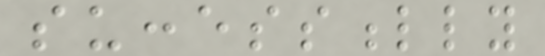successfully
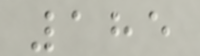185
